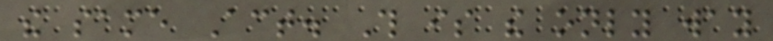the same Act. This is the only way
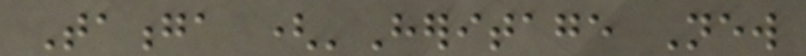Taonga ('Heritage New
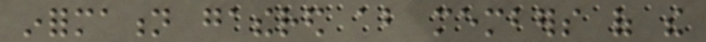information gathered about members of the
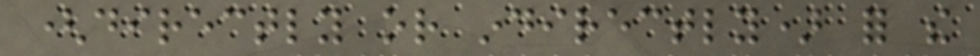(directly or indirectly) for the
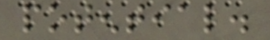potential.
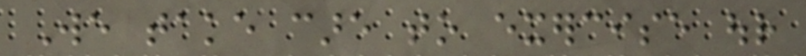We take care to exercise our
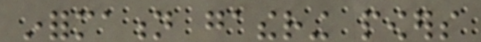information gathering powers
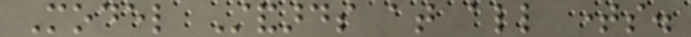Model Standards at all times.
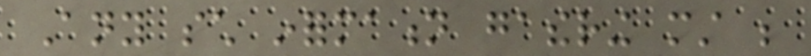Any such information gathering must be
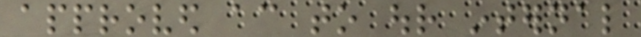approved according to our internal
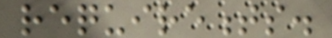requirements.
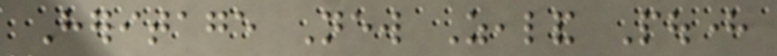Heritage New Zealand Pouhere
